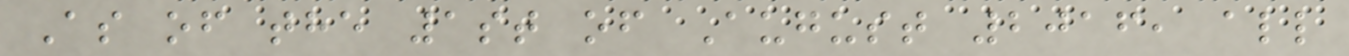As of the 1st of August 2016, all
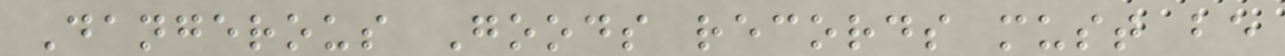Dangerous Goods records must be
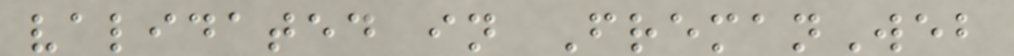validated in FremanWeb
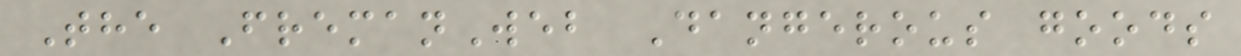The FremanWeb Dangerous goods
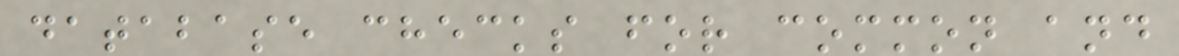database checks for common and
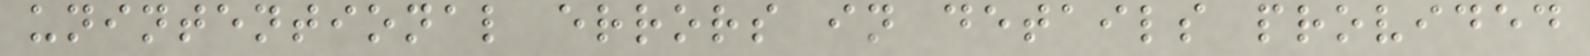unintentional errors in details provided
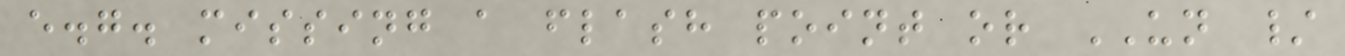e.g. missing a flash point or UN /
